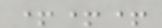+++
